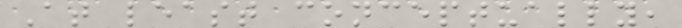At least conceptually,
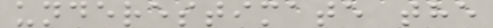underestimate the
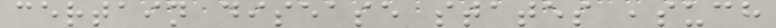certain disease states ,such
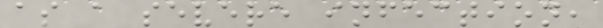as a severe infection,
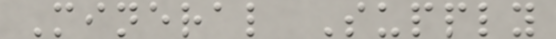Mineral Supply
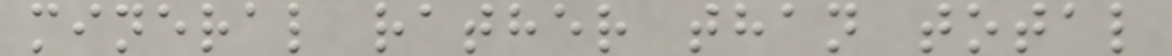mineral rather than total
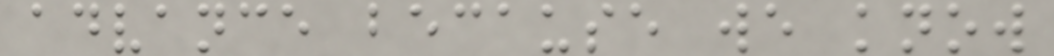advance because we know
